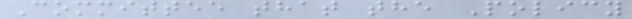Committee that the Policy
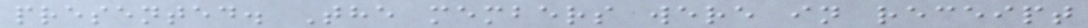presented. The members were in receipt
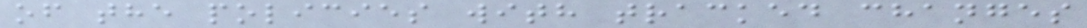of the policies with tracked changes
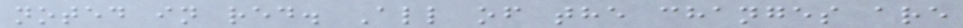noted in red. All of the changes are
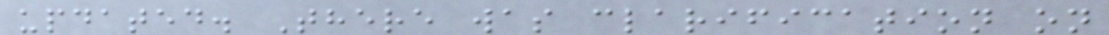updated. There was clarification on
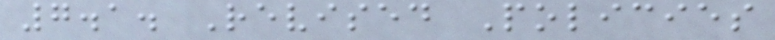7.1. Revised Policies
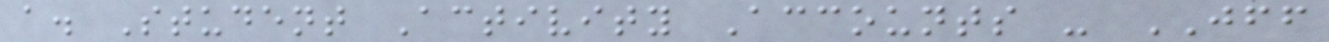a. Student Activity Accounts - JFF
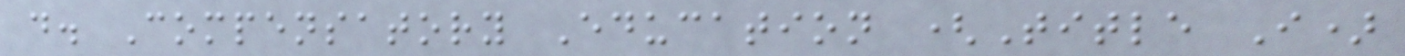d. Compensatory Education (Title I)
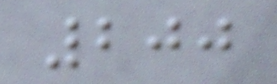200
